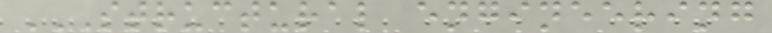STRUCTURAL ENGINEERING
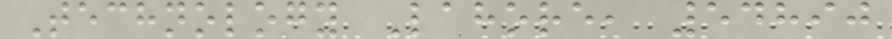Technology Lahore, 54890
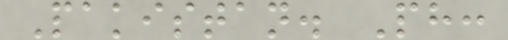Pakistan. Ph:
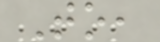To,
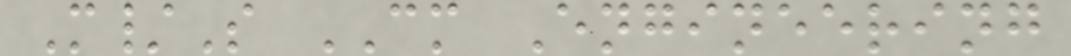M/S CM Engineering
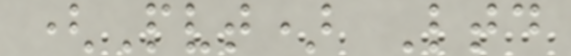(Pvt) Ltd
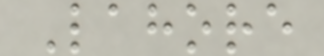Lahore
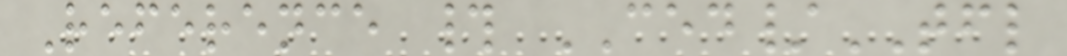Reference # CED/TFL
